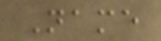Name
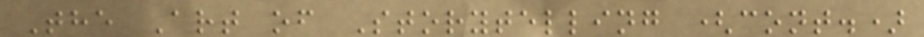The Art of Storytelling (cont.)
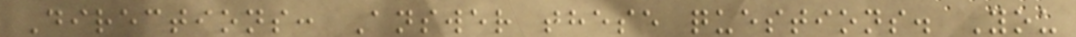Directions: Answer these questions. You
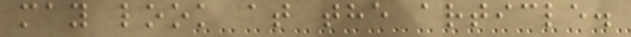may look at the article.
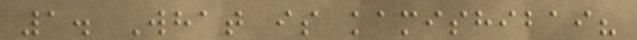1. What is kamishibai?
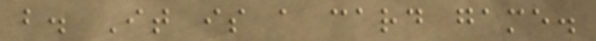b. It is a card game.
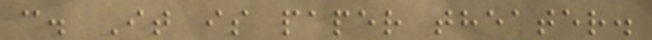c. It is paper theater.
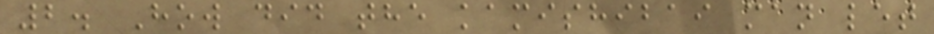2. How did the kamishibai man let
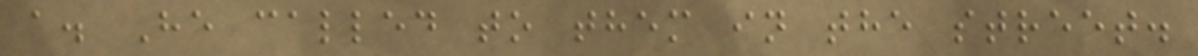a. He called to them in the street.
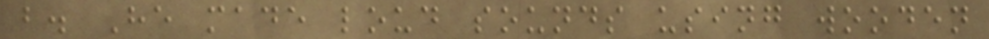b. He made loud sounds using wooden
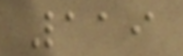119
